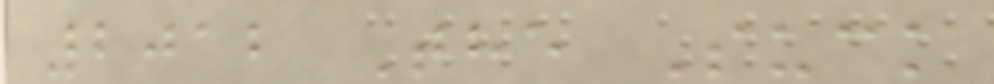2012 The Suck
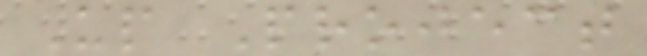Up Project
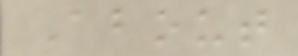About
